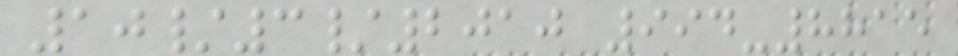10/3/2010 994-8815
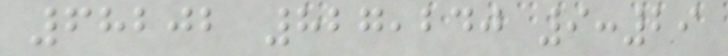68202 827,240 9:29
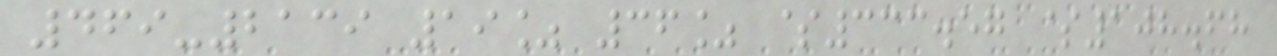469-2139 19% 36% $333.57 $108.68
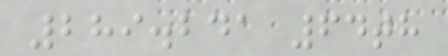289.241 64th
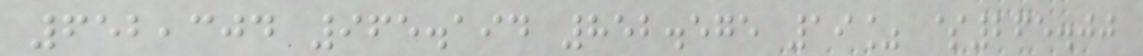652,304 965.194 852.575 19% $265.00
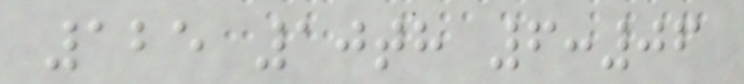125 10th 6:06
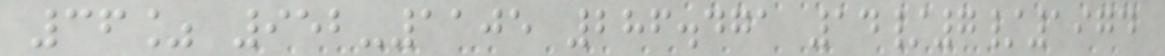36% 952-1105 286.471 14/7/1974
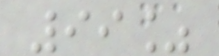99%
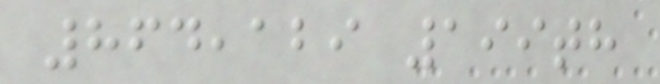864,129 199th
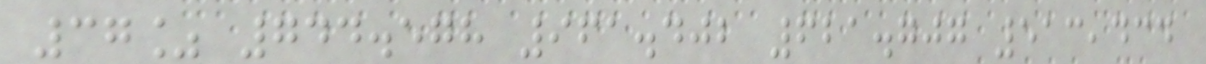37% 744.578 961.402 621.707 513,434
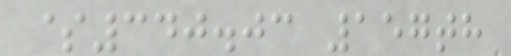$340.03 157th
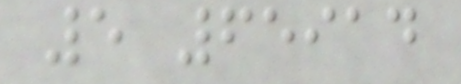5 65914
